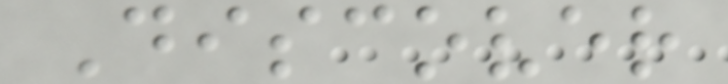Discover
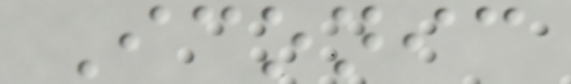Iconic
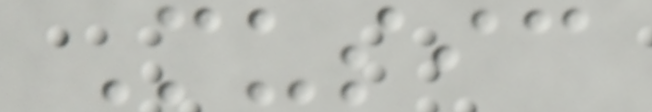Music
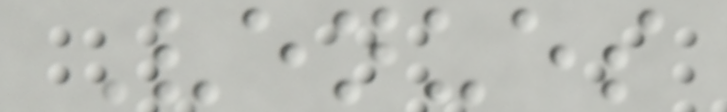Venues
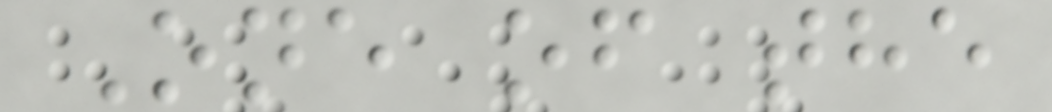One of the
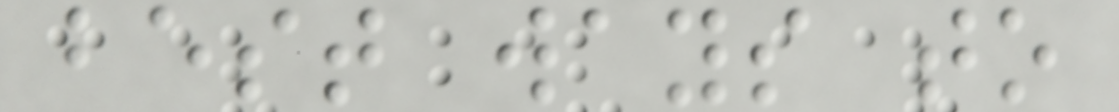best ways to
